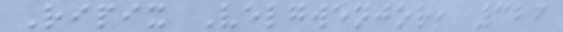Ripix Velgwenjor, 326
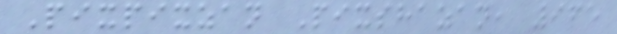Pixpixzan Pixshazan, 965
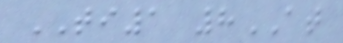TI1 8AT
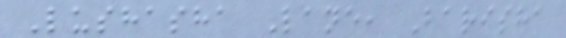Lushasha Lane, Barisha
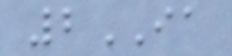2IA
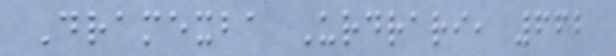Dramexba Urdrari, 662
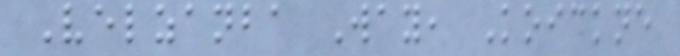Velzanba Way, Koickne
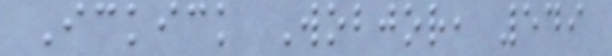Ickick Wobjor, 549
